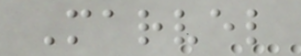Marvel
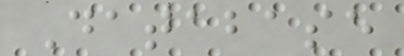Database
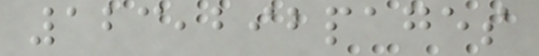123,292pages
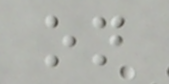on
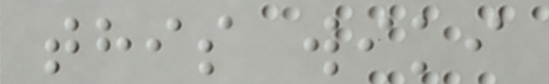this wiki
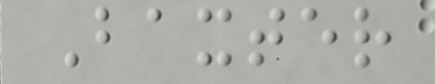Baxter
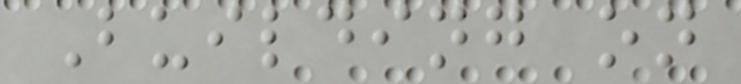Building on
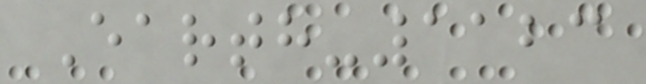Earth-1123
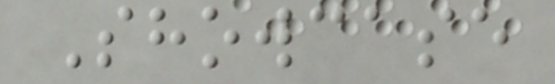Showcase
